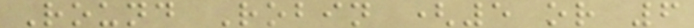Round Robin (5 or 6
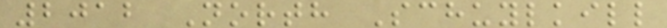2012 North Schuylkill
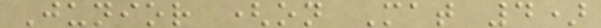Junior (on Mat 4)
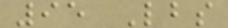95 Lbs
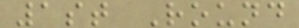1st Round
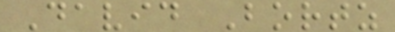David Bortz
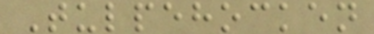Tulpehocken
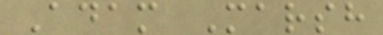Adam Marsh
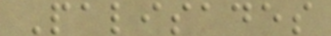Palisades
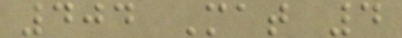404 Mat 4
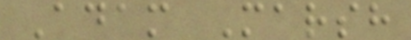Adam Marsh
